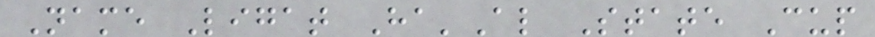Name Ligat Ha'Al State Cup
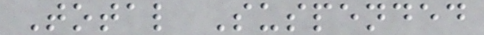Total Suspended
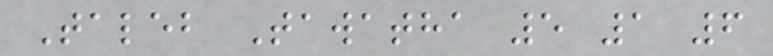Taleb Tawatha 5 1 6
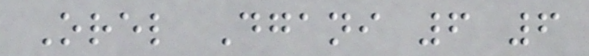Orel Dgani 6 6
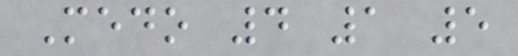Medo 4 1 5
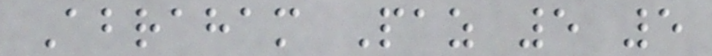Abraham Paz 5 5
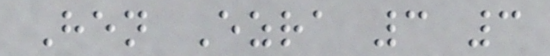Hen Ezra 3 3
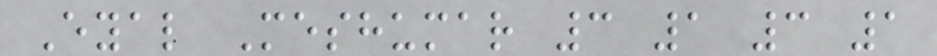Eyal Meshumar 3 1 3 1
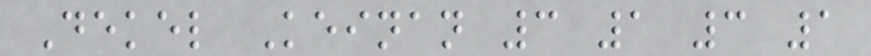Dekel Keinan 3 1 3 1
